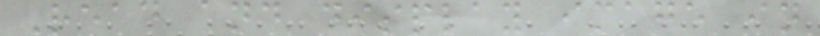Read and display image in
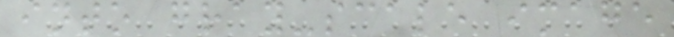into gray-scale image
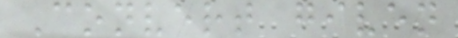Convert given
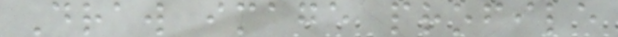Draw image profile
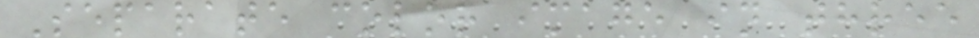Separate color image in three
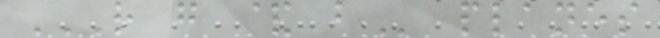R G & B planes
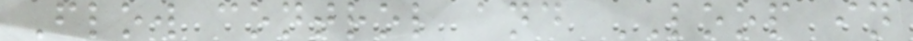Flow control and LOOP in
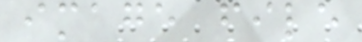image file
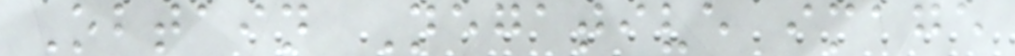Obtain Negative image
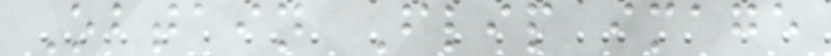Obtain Flip image
